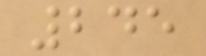245
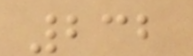232
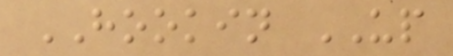HOOKIN UP
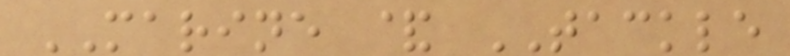MARINE & TACKLE
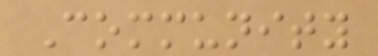Community
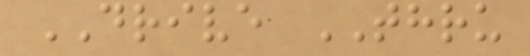DRIVE THRU
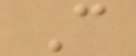C
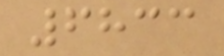6833
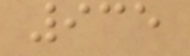935
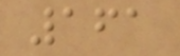161
